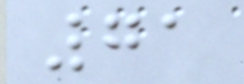71
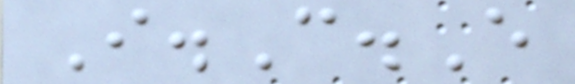I.C.E
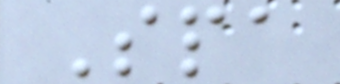Spa
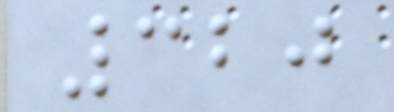320
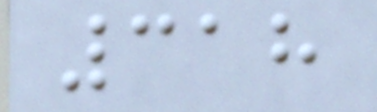318
